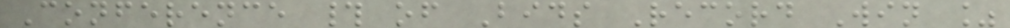Conference # of Bids Record Win %
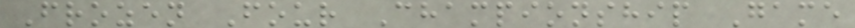Frozen Four Championship Game
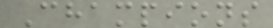Champions
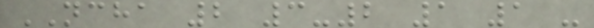NCHA 2 3-2 1 1 -
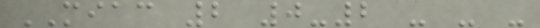MIAC 2 0-2 - - -
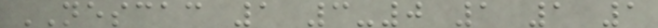NESCAC 1 3-0 1 1 1
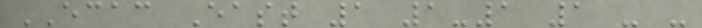ECAC East 1 1-1 1 - -
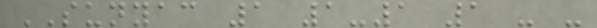SUNYAC 1 1-1 1 - -
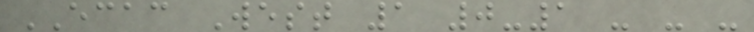ECAC West 1 0-1 - - -
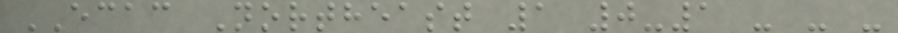ECAC Northeast 1 0-1 - - -
